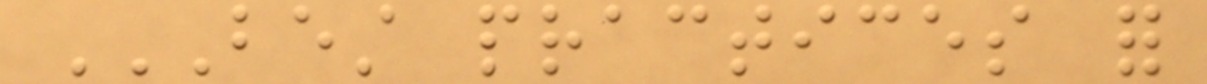BEST PRACTICES FOR
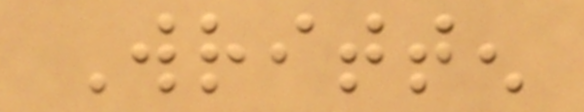Written
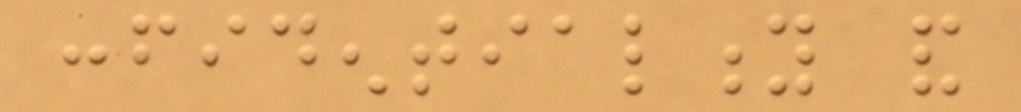confidentiality and
